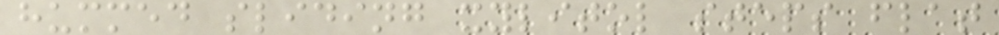hummed sliding xylitol steps flat
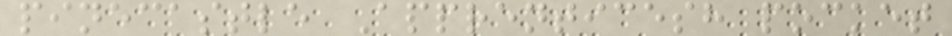pinecastle Apprenticesh pocket
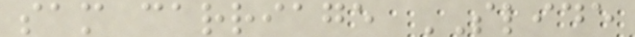sam carriage SLIDE
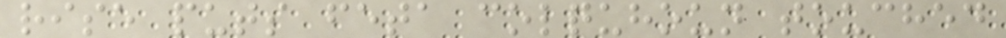rise puts feta colquhoun touched
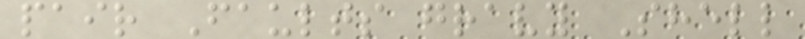pair Faults gravy Shell
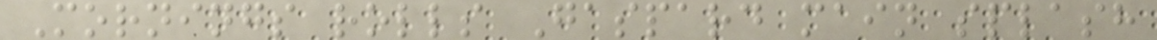Mornings rolls Gaspard main splash
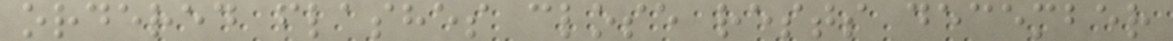ordered flashes close rests december
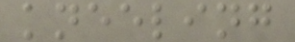kneeling
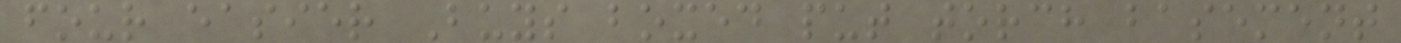four easier Buys boxed put torch basement
